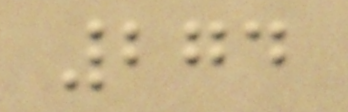274
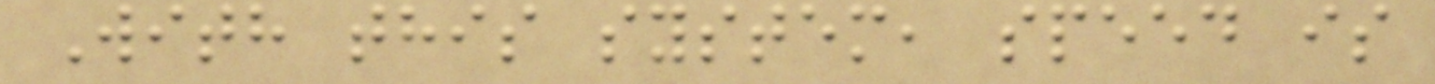With this system, speed is
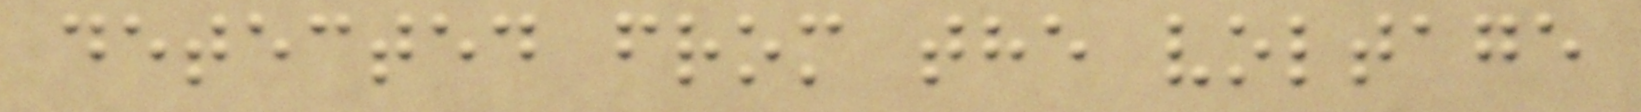detected from the voltage
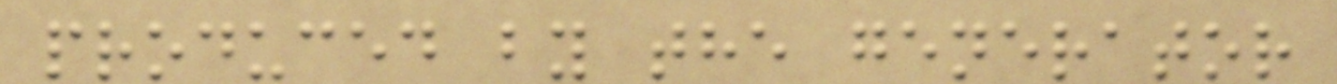produced by the generator
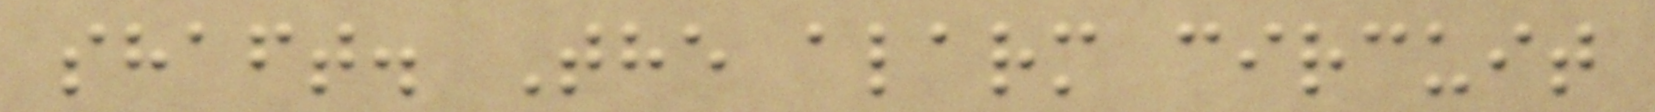shaft. The alarm circuit
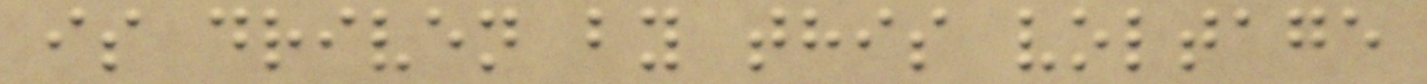is driven by this voltage
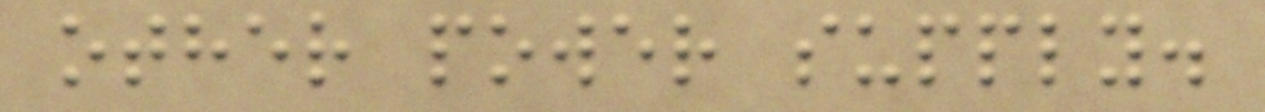other power supply.
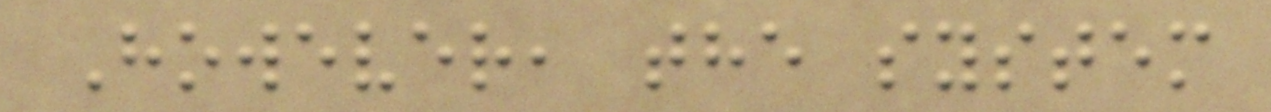However, the system
